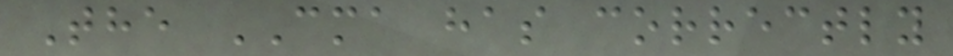The CMA has correctly
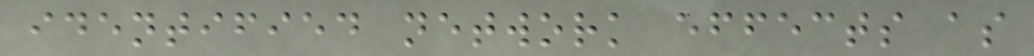identified network effects as
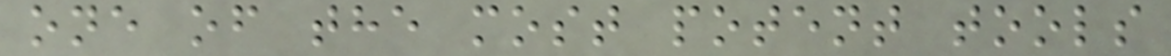one of the most potent tools
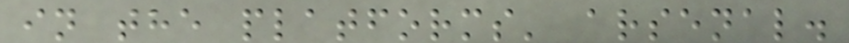in the platforms' arsenal.
